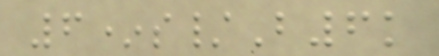6*s/B6k
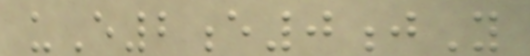uE2e0jY
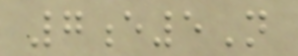7e5N
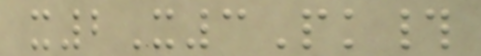x2X3Pk#
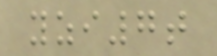yzi7t
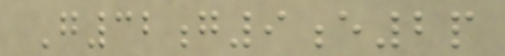G32g9e2p
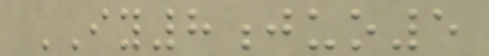IY8juo5
